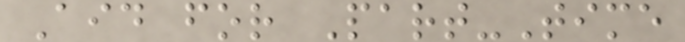Aid for Part-Time
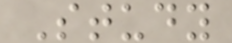Study
